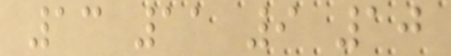13 11 9 10
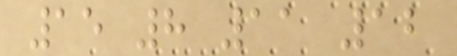15 8 11 12
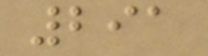291
